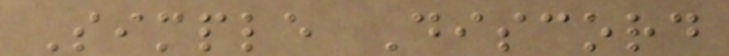Simple Discord
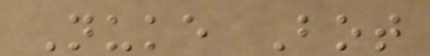Nuke Bot
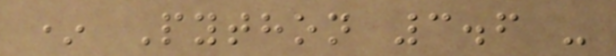* Python 3.6 -
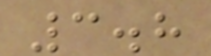3.8
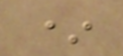*
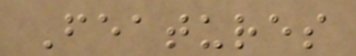Features
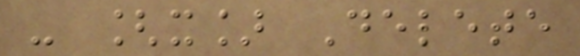- [x] Delete
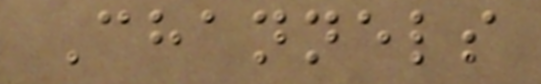Channels
